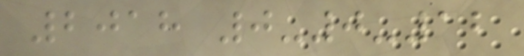2018 0-0-12
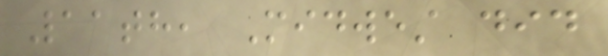11th, Midwest did
